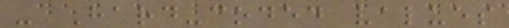- Hard-coded values
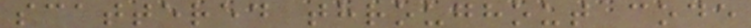scattered throughout code
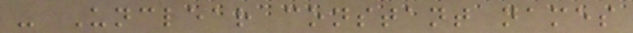- Unclear constant names
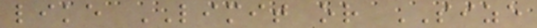like LIMIT or SIZE
